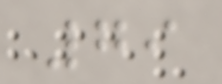79
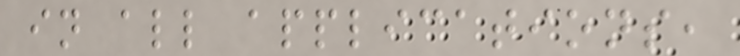in all applications,
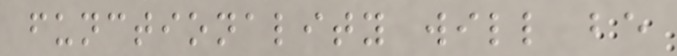functionality will be
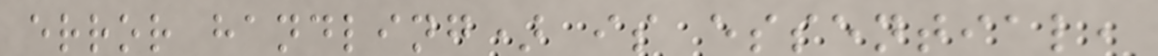error handling) is essential,
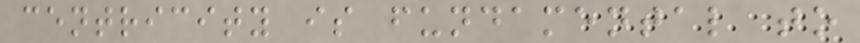centricity is fundamental to
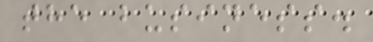the business.
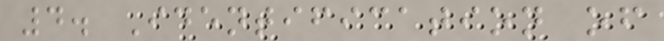4. Identification of
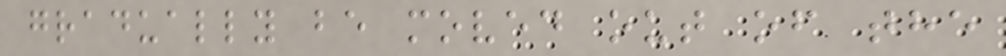gradually be moved out of the
